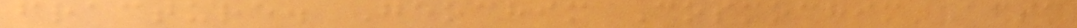fracture. Geochim Cosmochim Acta
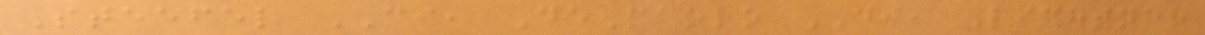Steefel CI, DePaolo DJ, Lichtner
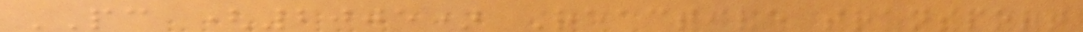PC (2005) Reactive transport
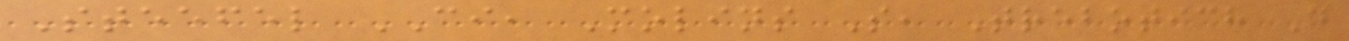Steefel CI, Molins S, Trebotich D
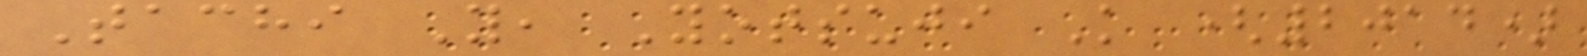Tachi Y, Yotsuji K (2014)
